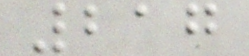217
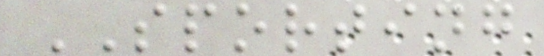SPORTING
